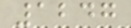1247
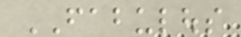FABULOUS
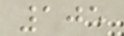105
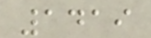1419
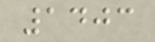1403
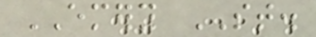EMERY ST.
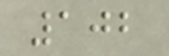102
